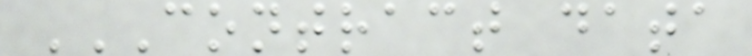CONTRACT DATA
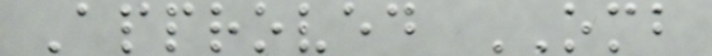Approved OMB
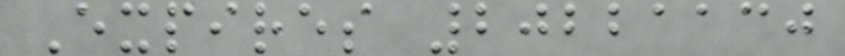Expires 20221130
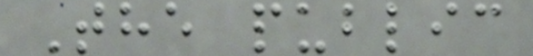The public
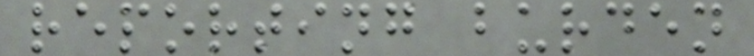reporting burden
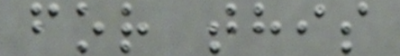for this
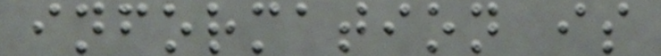information is
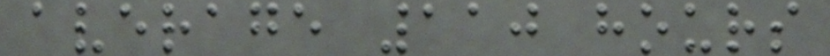average 110 hours
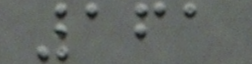161
